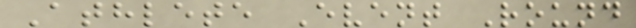Athlete Event Round
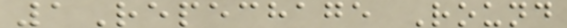1Repechage Round
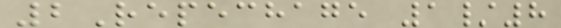2Repechage 1/8
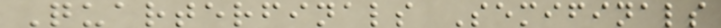Quarterfinals Semifinals
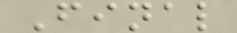Final
